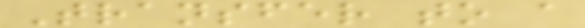Transfer to a
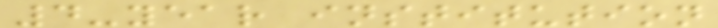4-year institution
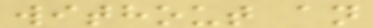without an
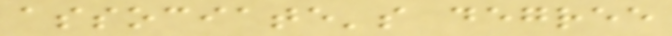associate's degree
